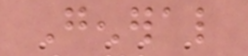General
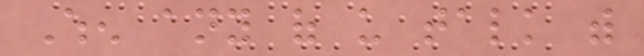When any of us talk with
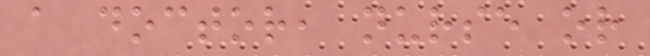a doctor, nurse or
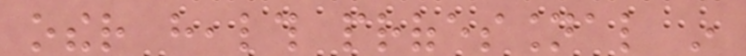other health professional in
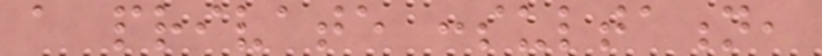a private consultation,
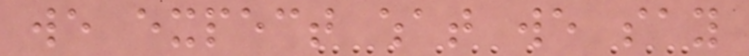we expect what we say
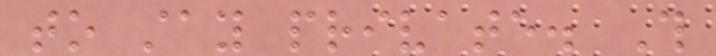to stay private. This
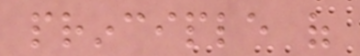principle of
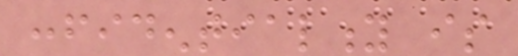confidentiality is
